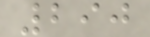290
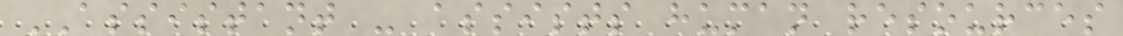ASSISTANT - assists human resources
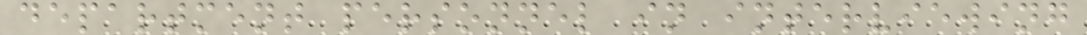department personnel in interviewing
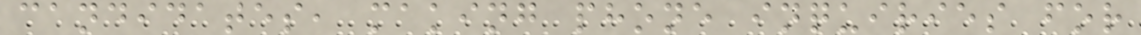candidates, making phone inquiries for
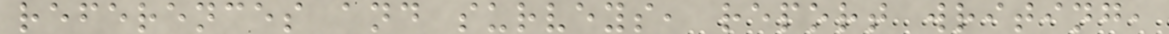references and surveys, report writing,
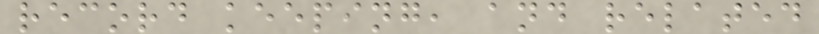record keeping, and related
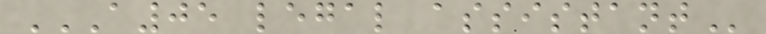A05 LEGAL ASSISTANT
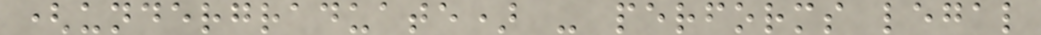(undergraduate) - performs legal
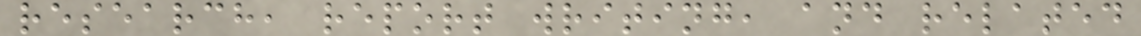research, report writing, and related
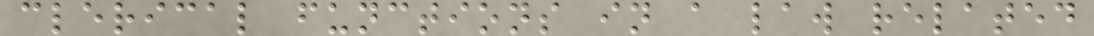clerical functions in a law related
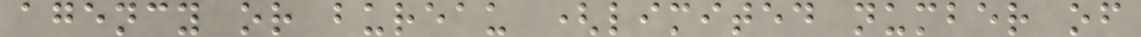agency or bureau (limited number of
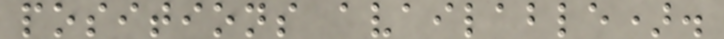positions available).
